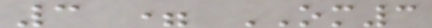3 = OM3
